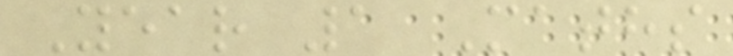Year 1 Maths
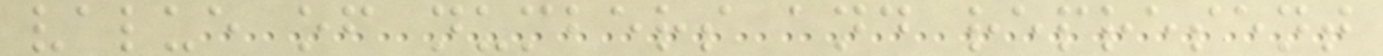value of numbers and represent
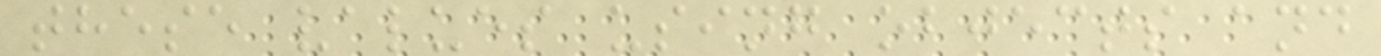these values using objects and
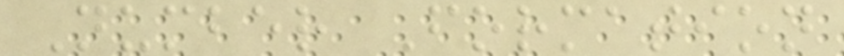Number Formation
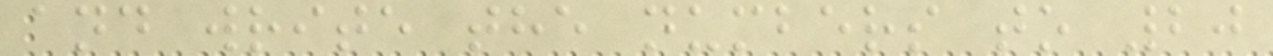and write the numbers to 20
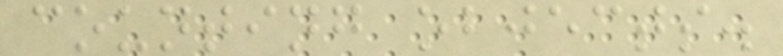counting objects.
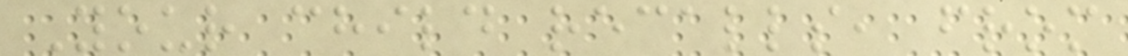Your child recalls, from
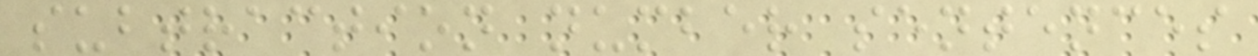subtraction number sentences
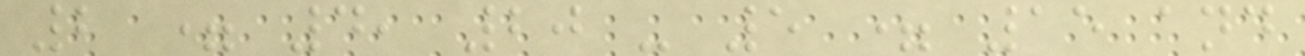2 = 4, 20 - 5 = 15 and
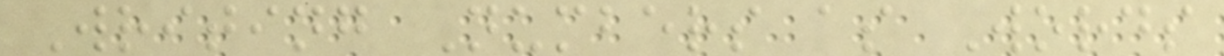Writing Numbers as Words
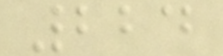224
